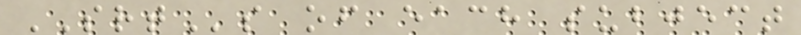SRTs of each subject
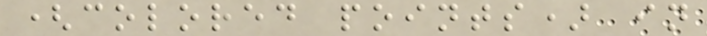(colored points) in
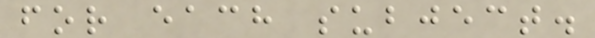for each subject.
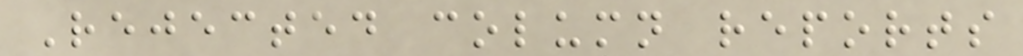Rejected column reports
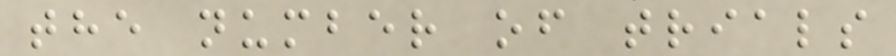the number of trials
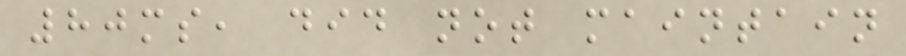80ms, did not maintain
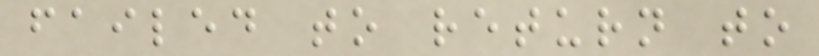failed to return to
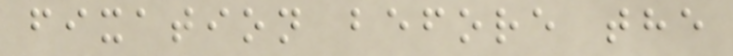fixation before the
